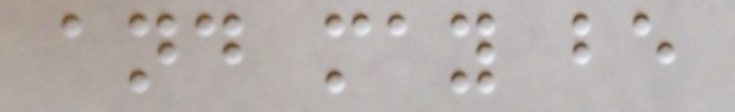and may be
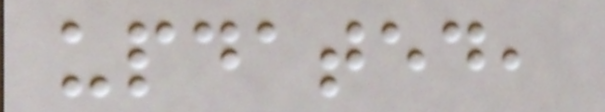updated,
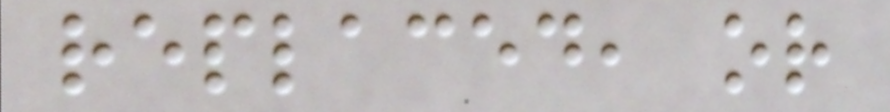replaced, or
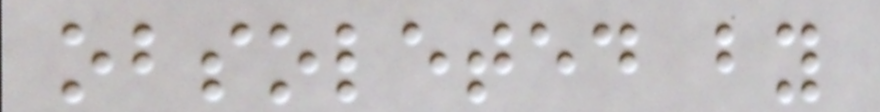obsoleted by
